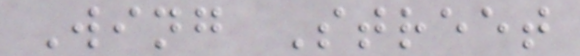Wing Street
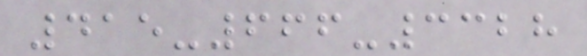415-666-3328
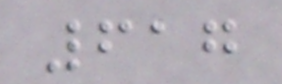617
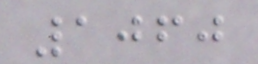1060
